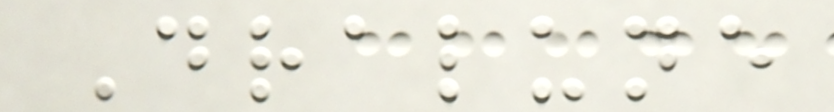Dralune
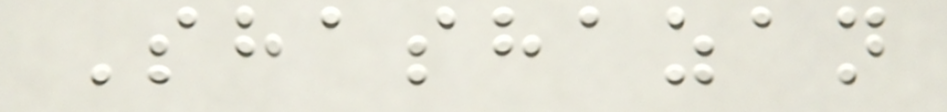Shashazan
